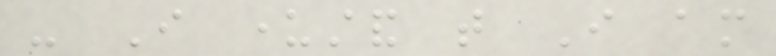- I understand that I am
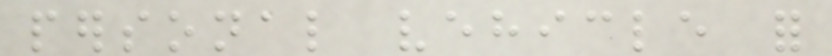personal vehicle for
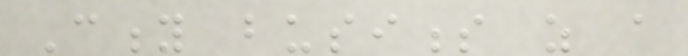City business as a
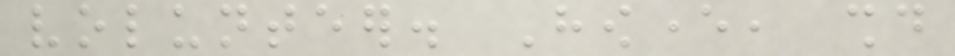volunteer. However, should
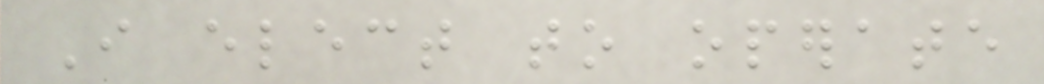I elect to operate
